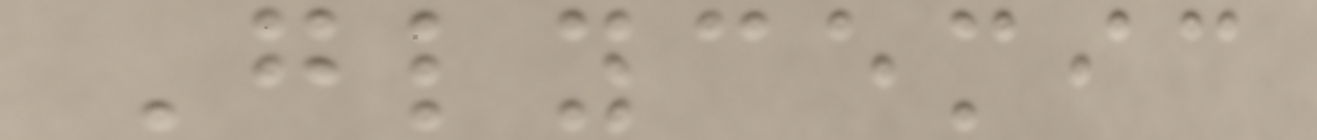Glycemic
